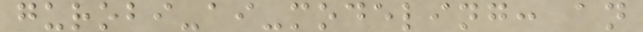gurobi-ai-modeling: an
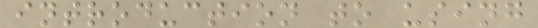introduction to using
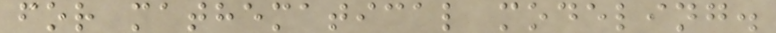for mathematical modeling.
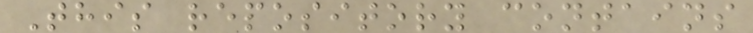This repository contains
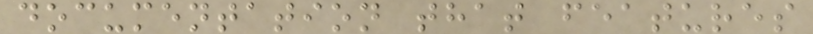documentation that features
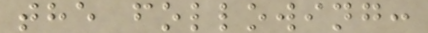the following:
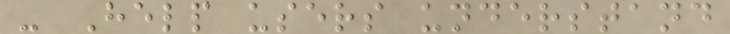- Help users understand
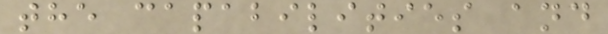the capabilities and
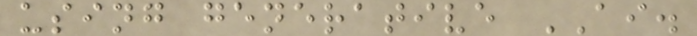using generative AI.
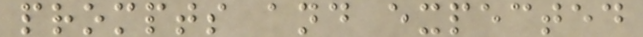prompts and expected
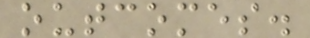outcomes.
